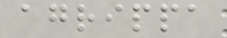agrippa
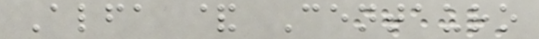Alfa & Centauro
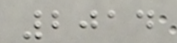2014
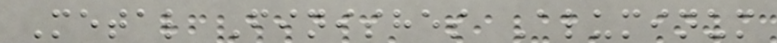Metal Finishes Aluminum
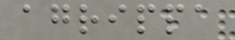agrippa
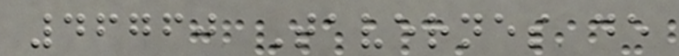46760 Tavernes de
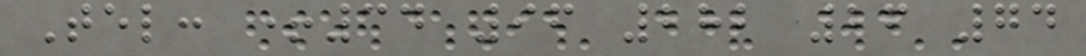Tel: +34 96 282 26 74
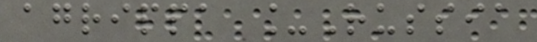agrippa _Russia
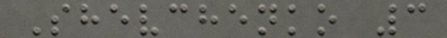Shevchenko 3
